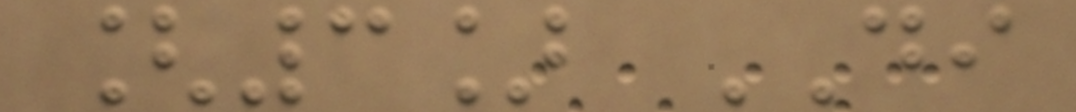[3] DI
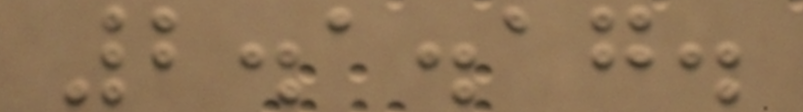2.1.17.
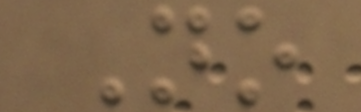No
